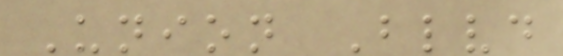Union Blvd
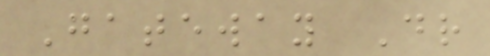Gateway Dr
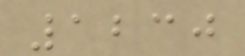1230
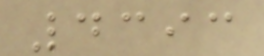4393
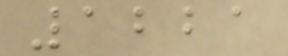1221
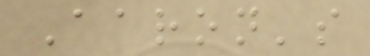Aaron's
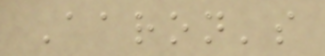Aaron's
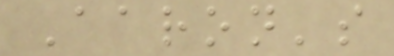Aaron's
